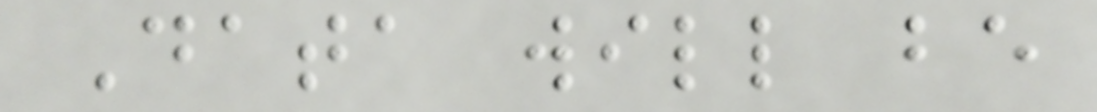Data will be
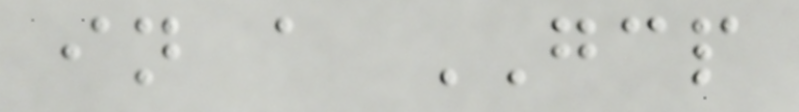in a GCP
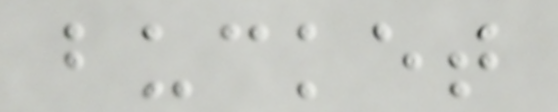bucket
